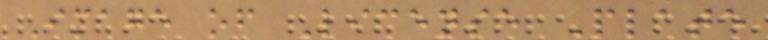Image of License Plate
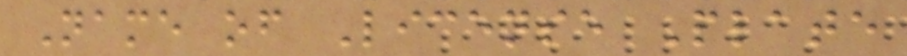Name of License Plate
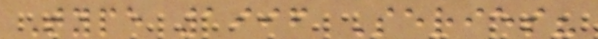Type 1996 Series?
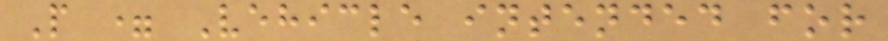P = Vehicle intended for
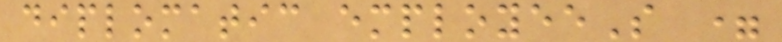diplomatic employeeS =
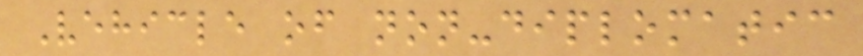Vehicle of non-diplomatic
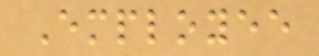Employee
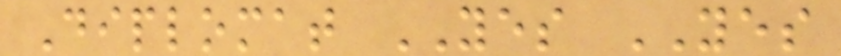Diplomat YES YES
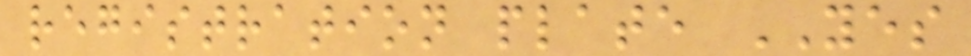registration plate YES
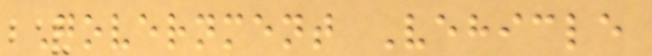Government Vehicle
